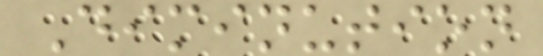Diminution
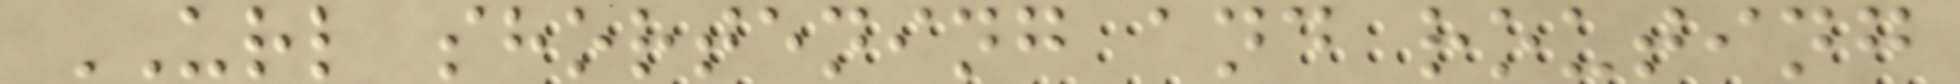URL shortening and routing
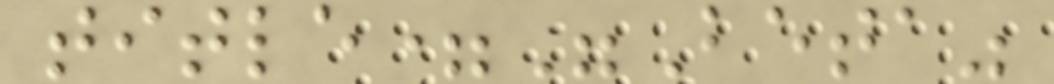title="Beta"
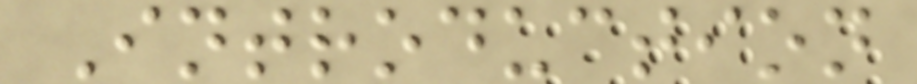Introduction
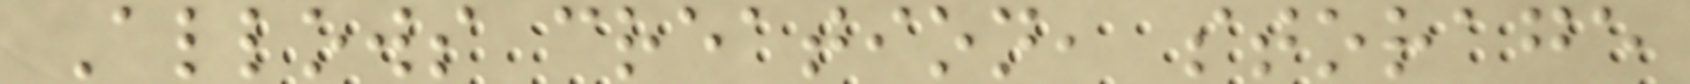Allows creation, storage
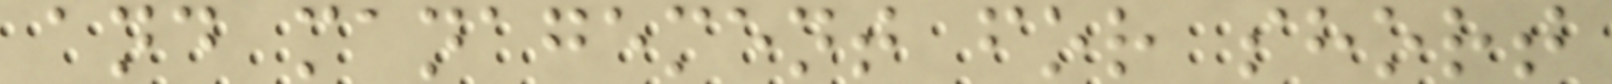and management for short
